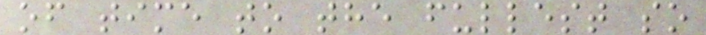of time to the fullest so
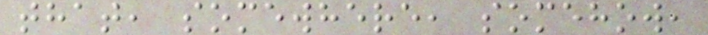that, somewhere, somehow,
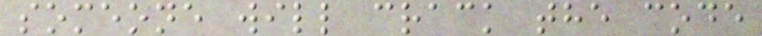someone will crack the code
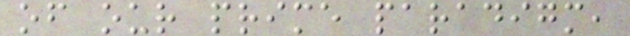of our prime paradigm,
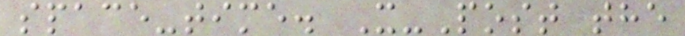space-time. X-Post the
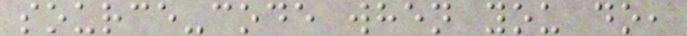source-code when you do,
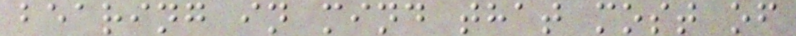bearing in mind that most of
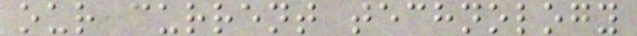our current technology
